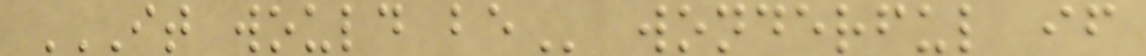IT WOULD BE wonderful if
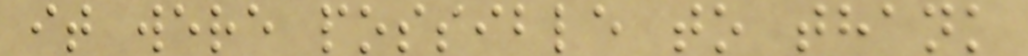it were possible to thank
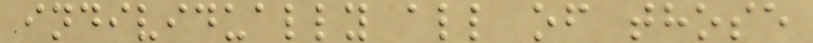individually all of those
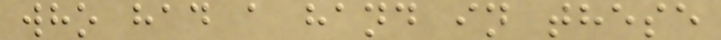who had a hand in these
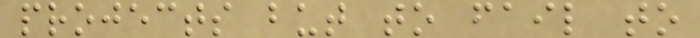projects but to fail to
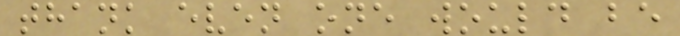thank even one would be
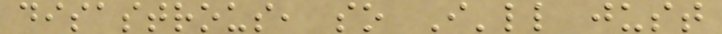disastrous, so I'll just
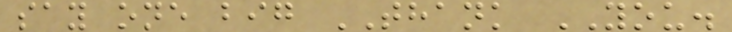say one big THANK YOU.
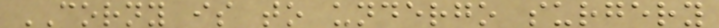CORNY is to undergo surgery
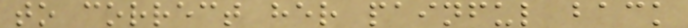to correct her painful back
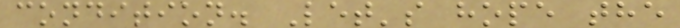condition. Let's hope the
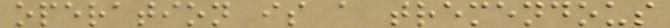operation is a tremendous
